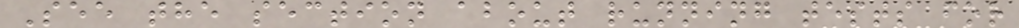See the section about running tests for
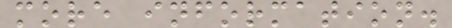more information.
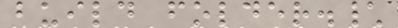build folder.\
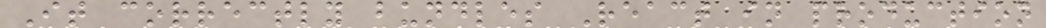It correctly bundles React in production
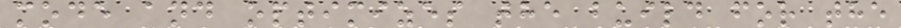mode and optimizes the build for the
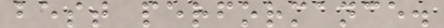best performance.
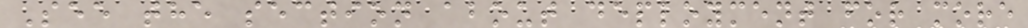See the section about deployment for more
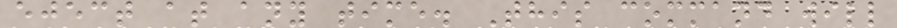eject at any time. This command will
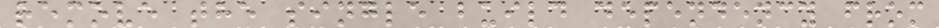remove the single build dependency from
